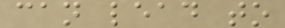can lead to
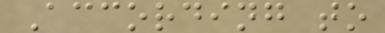According to
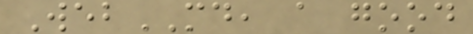WebMD, a good
